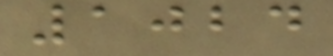1024
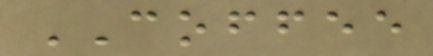COFFEE
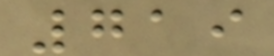719
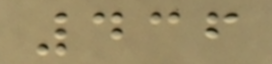436
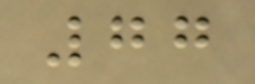77
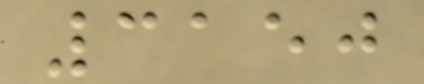3150
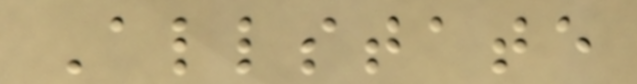Allstate
